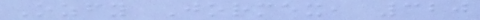Ozfy Jormex, 320
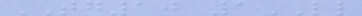TG10 1LL
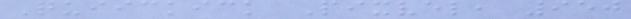Quiickick Pixvel, 950
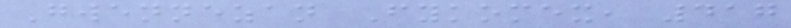Gwennezan Fykomex, 417
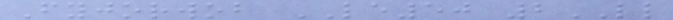Fyjorwob LE50 2LL
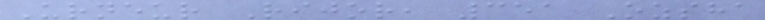Urneur Rijor, 351 Ozsha
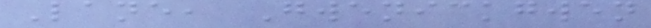Lane, Gwenickgwen
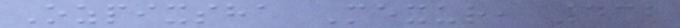Ozpixsha Mexur, 432
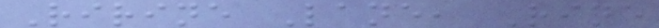Ririne Lane, Rine
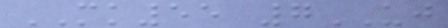MK55 7UJ
